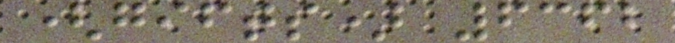(gifts) 6362
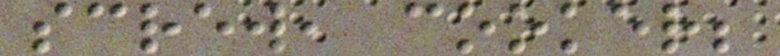screw, cooker;
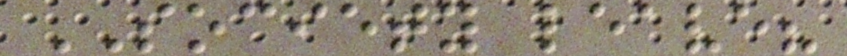SOCIETY leave?
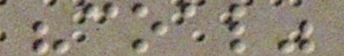"coal"
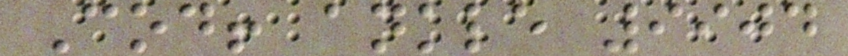Cod! ankle 9904
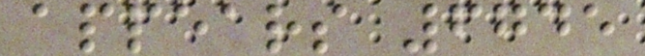appears 6745
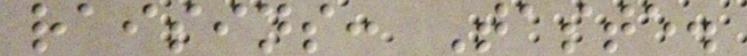raisins: Taste.
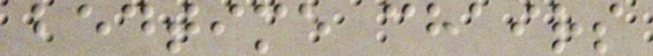bedtime chairs
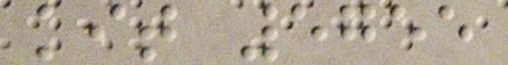kit 5755
